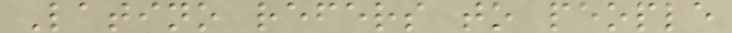Latino refers to people
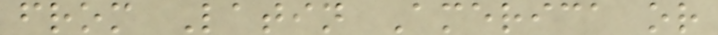from Latin America or
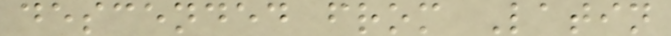descended from Latin
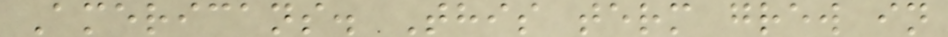Americans. This term grew in
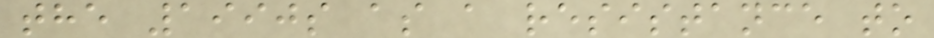the 1990s as a resistance to
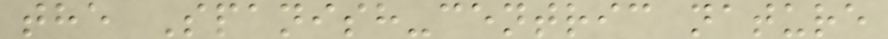the Spanish-centric nature
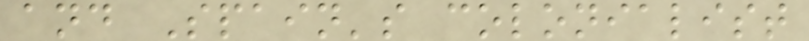and Spain's colonialist
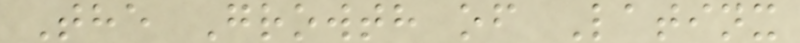The Growth of Latinx
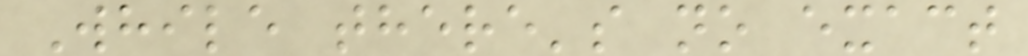While there's no exact
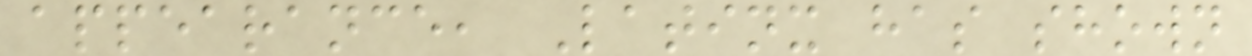appearance, Latinx has shown
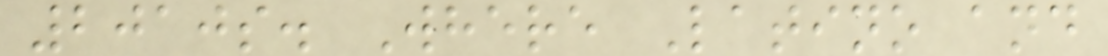2010s. Where Latino and
